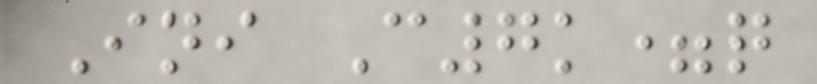Ini C7k=q
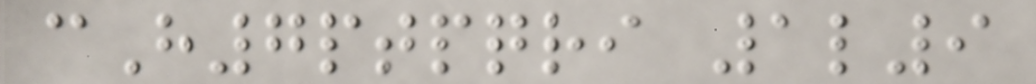cH7ptpqri 1l9
